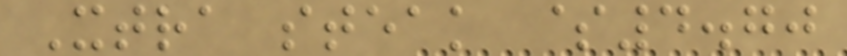Xtra steak $4.70
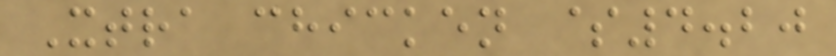Xtra chicken $4.20
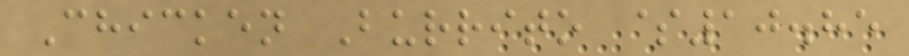Chicken Burrito $10.85
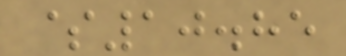$10.85
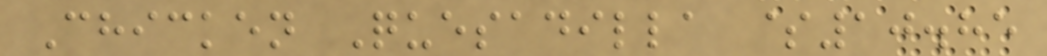Chicken Quesadilla $10.85
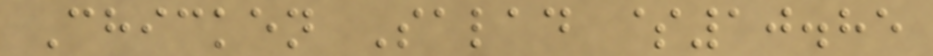Chicken Salad $10.85
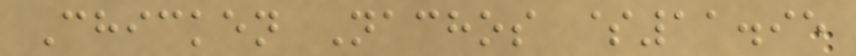Chicken Nachos $11.95
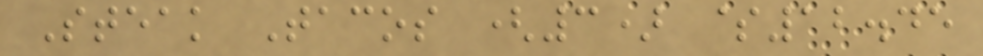Steak Tacos (3) $12.45
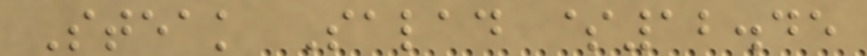Steak Salad $12.45
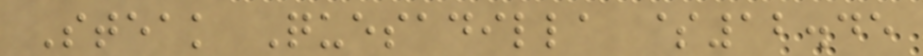Steak Quesadilla $12.45
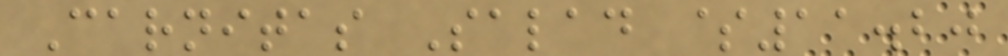Carnitas Salad $11.20
